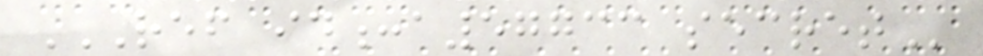REF ID:A57733 SECRET
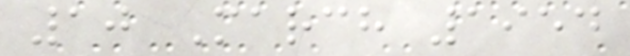10 March 1954
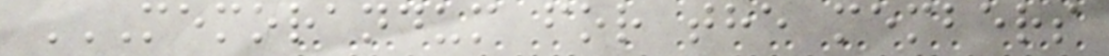MEMORANDUM FOR THE MEMBERS
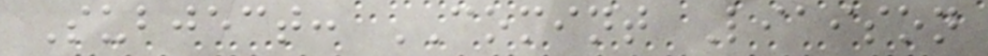Subject: COMINT Liaison
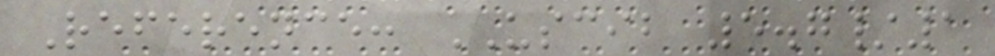Reference: USCIB 5.7/1
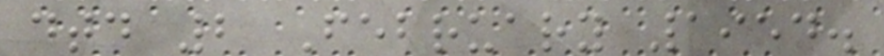dtd 2 February 1954.
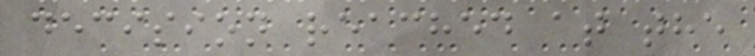decision reached at the
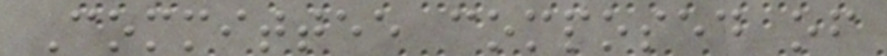Committee composed of
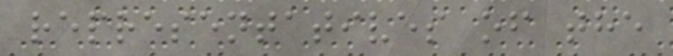representatives of the
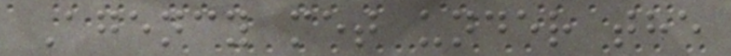Agency met under the
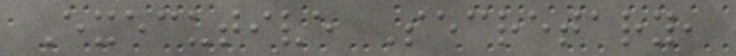Executive Secretary,
